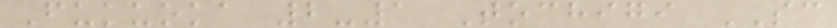Fukuoka 2-1 Tochigi SC
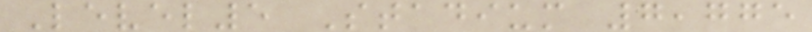Level5 Stadium 7,775
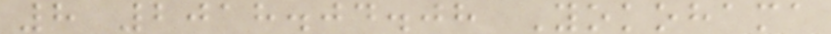8 2018.04.08 Yokohama
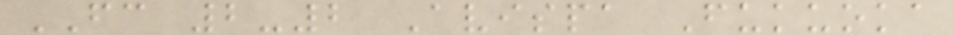FC 2-2 Avispa Fukuoka
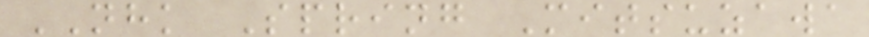NHK Spring Mitsuzawa
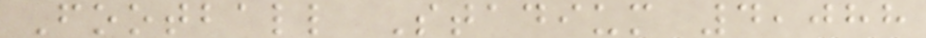Football Stadium 4,088
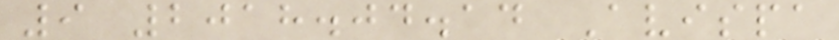9 2018.04.14 Avispa
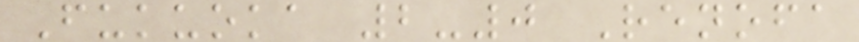Fukuoka 2-0 Renofa
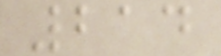214
